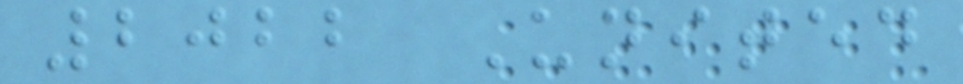2022 United
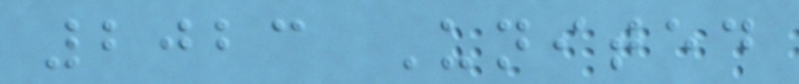2023 United
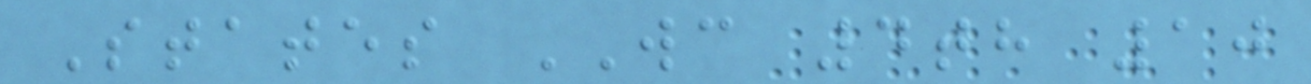States WC 4th 10
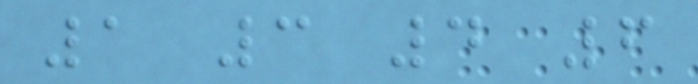1 3 4 6
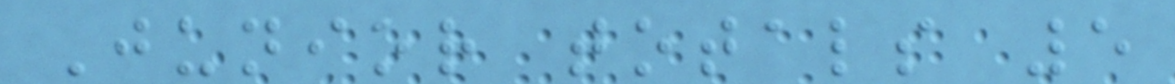Junior totals 5
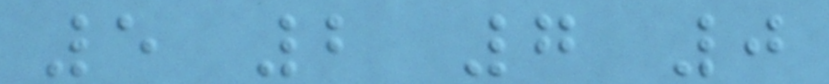5 2 7 0
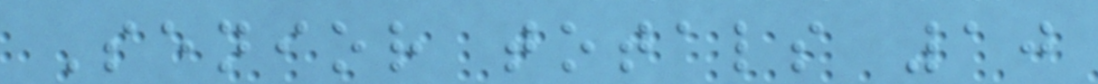Senior totals 10
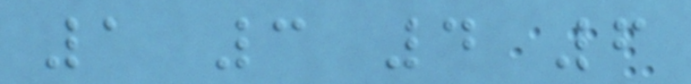1 3 4 6
